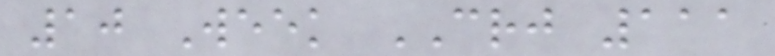10 Week CRJ 111
